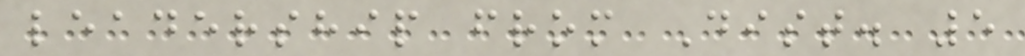leadership from Dist. 5
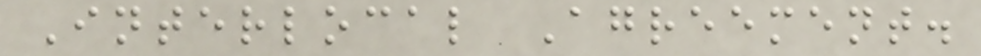Interlocal Agreement.
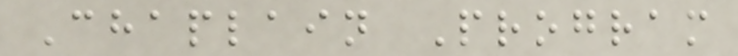Chaplain Program
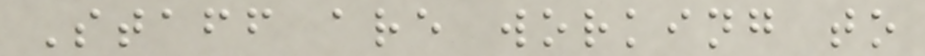Staff are working to
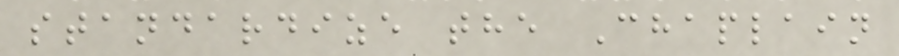standardize the Chaplain
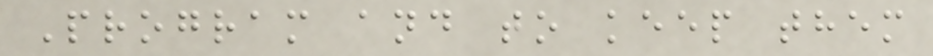Program and to keep them
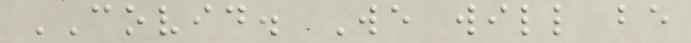COVID. We will be
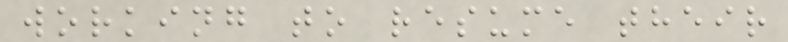working to resume their
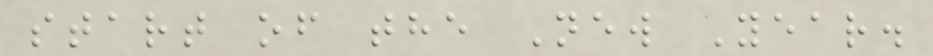start of the New Year.
